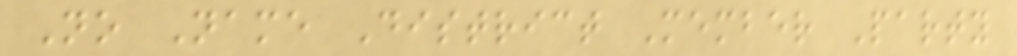No Name District Member Party
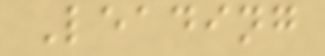Leading
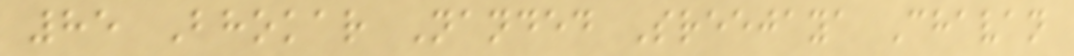85 Bhokar Nanded Sreejaya Chavan
